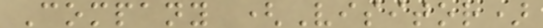Company (Visitor)
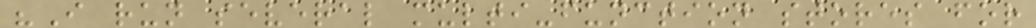"I run several multi-function stores for
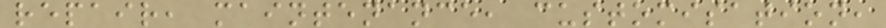repair, maintenance, customisation,
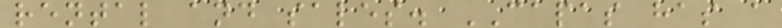rental and sales. CAPAS has a
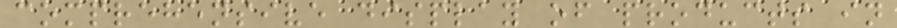comprehensive display of products in
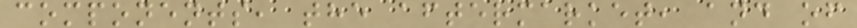components, the aftermarket, and of
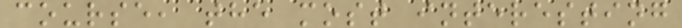course, the most interesting
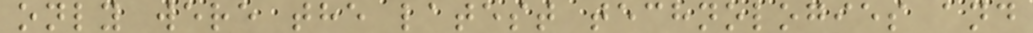only were the latest technologies and
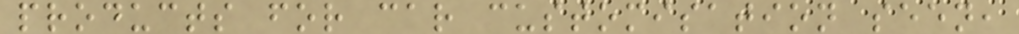products for car customisation seen,
